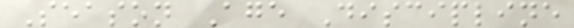Season Age Discipline
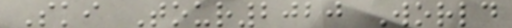Ski Tour2020 World
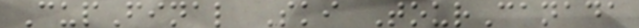CupFinal Ski TourCanada
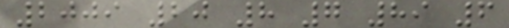2009 20 8 7 89 6
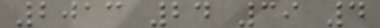2013 24 39 4
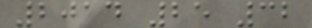2014 25 32
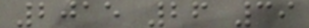2015 26 39
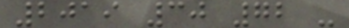2019 30 72 -
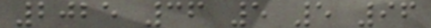2025 36 5 5 96
